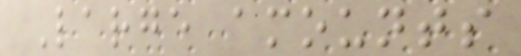Large amounts
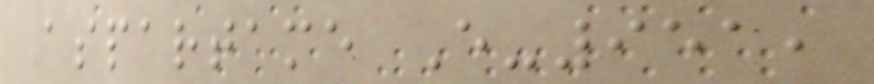aspartame E-951,
